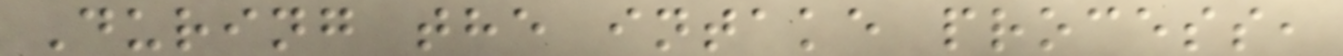During the intake process,
